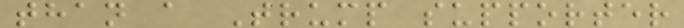than a Trump supporter
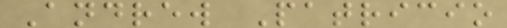Andrew Patricio
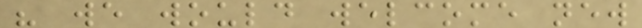" we would welcome new
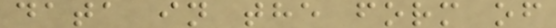data in the form of
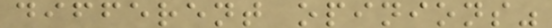different opinions"
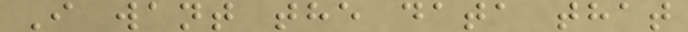I want the data that
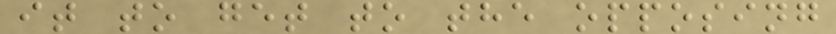it to get to the opposing
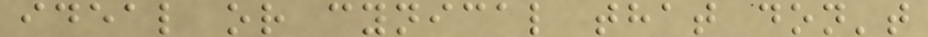ideal or cynical that don't
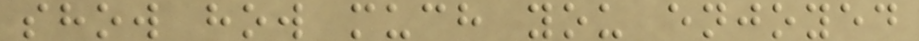show how much you enjoyed
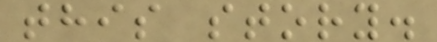this story.
